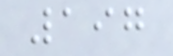197
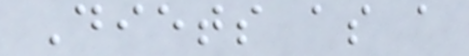Diets as a
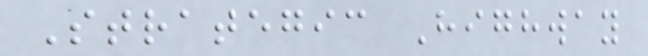Strategic Highway
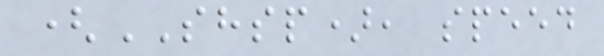(SHSP), speed
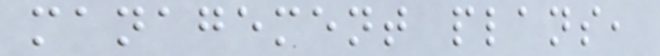management plans,
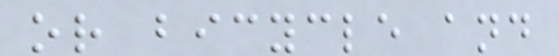or bicycle and
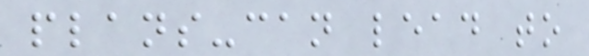plans-can lead to
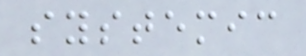systemic
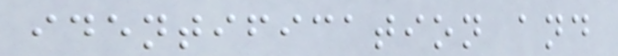identification and
